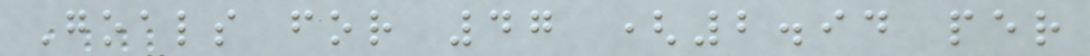Goals for 47 (2.94 per
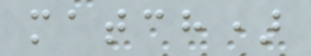match)
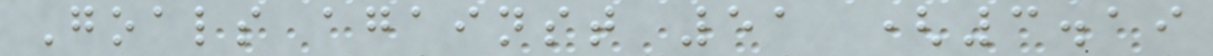Goals against 51 (3.19
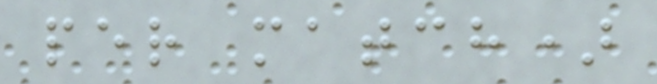per match)
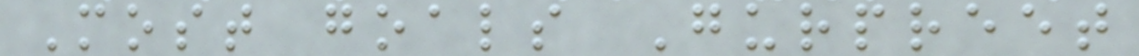Most goals Gurpreet
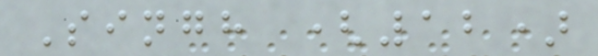Singh (12)
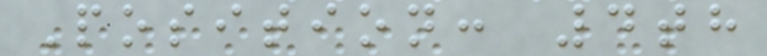Position: 4th
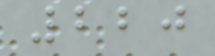220
